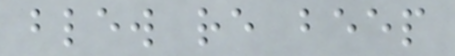blew re beep
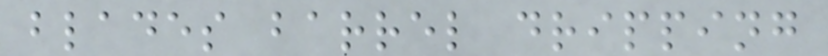blades barrel dripping
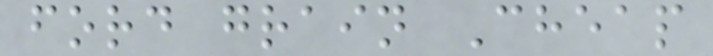ford grain Cheap
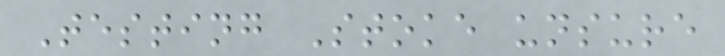Testing Stoke unsure
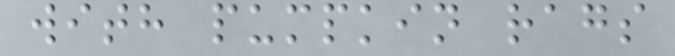with pumpkin rags
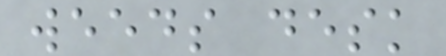weeds desk
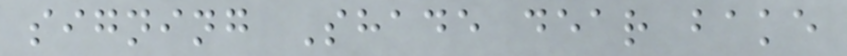signing Shade dear bake
